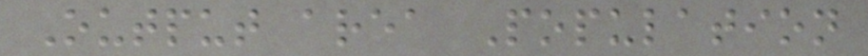Output area Population
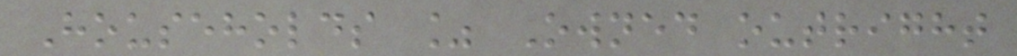Households % Owned outright
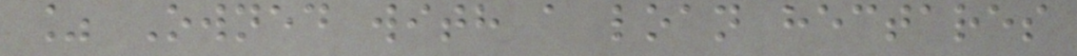% Owned with a loan hectares
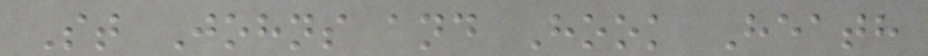St Johns and Hook Heath
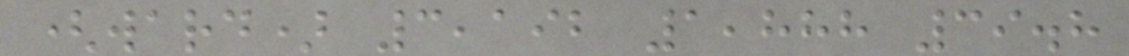(ward) 3,192 1,888 39.8
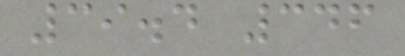39.4 346
